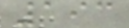193
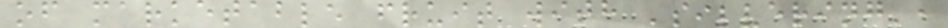of marketable fruit with 'silvering',
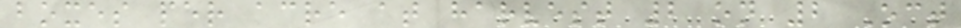boxes per acre at harvest 2 on 2 Oct
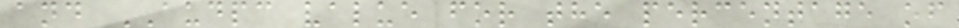and AUDPC value for the percentage of
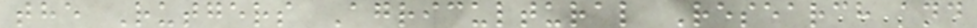the Rutgers Agricultural Research and
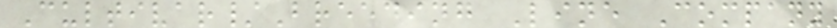Cultivar/Breeding Line Company
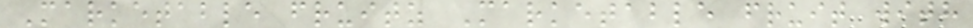Marketable fruitz Marketable fruit with
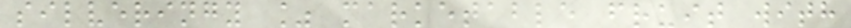silveringy % marketable fruit with
